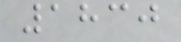1830
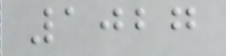1027
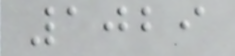1029
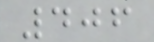406
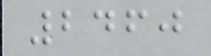2460
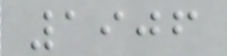1906
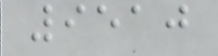9510
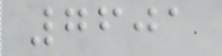7601
